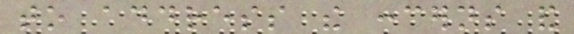to address the concerns and
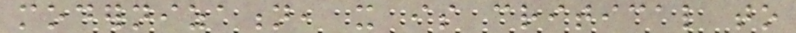modernization, it is critical to
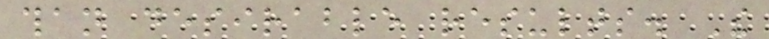than desirable results. The
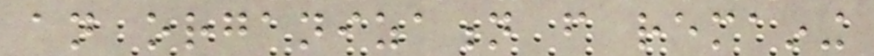an organization from remaining
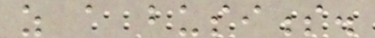as a business.
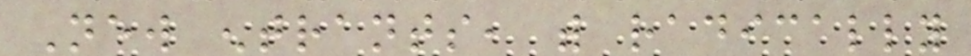New entrants, with radically
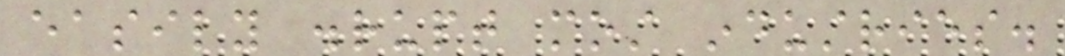easily disrupt most industries.
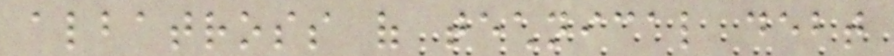albatross of technical debt
